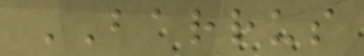BARRUS
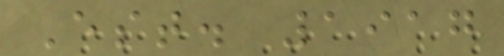Est. 1917
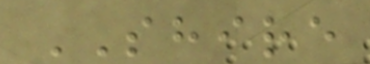SHIRE
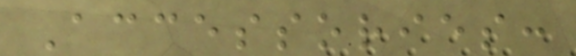Accessories:
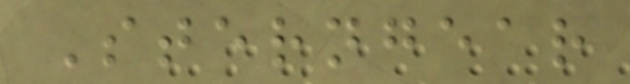Sterngear
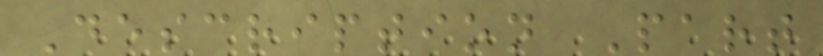Description Part
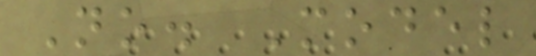No. Model
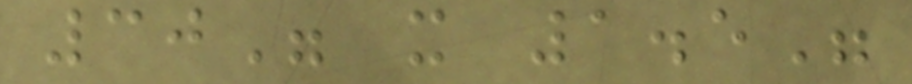30" x 1.5"
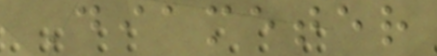Diameter
